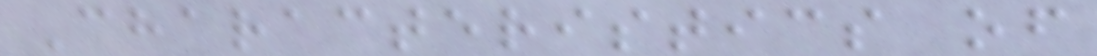Characteristics of
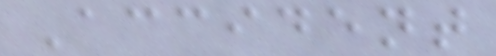Accident
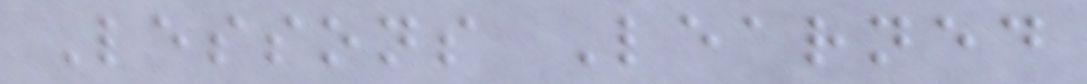Lessons Learned
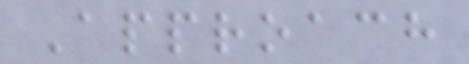Approach
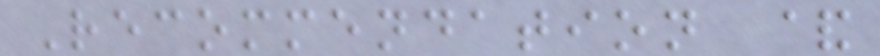Recommendation &
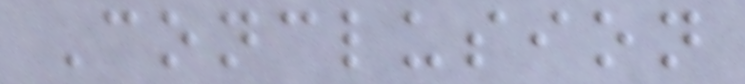Conclusion
